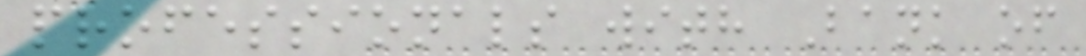professionals with Bank of
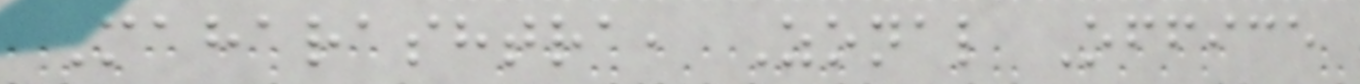Maharashtra, Zonal Office
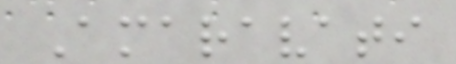Amaravati
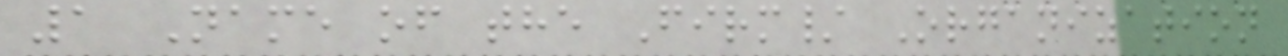1 Name of the Firm/ Organization
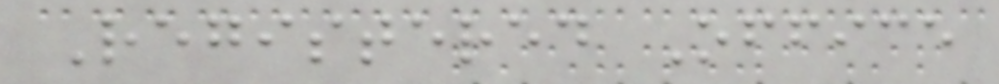Registered Office
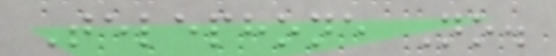Telephone No.
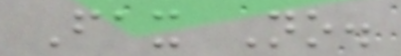Fax No.
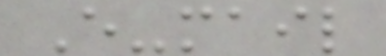E-mail
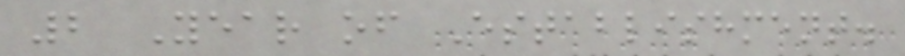2 Year of Establishment.
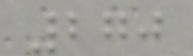270
